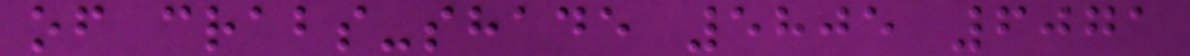of crabs-shade 5805 6071
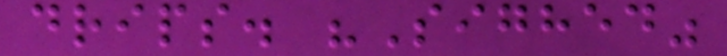drips. "Sighed"
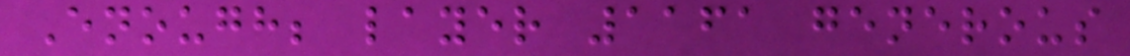Enough; layer 1161 generous
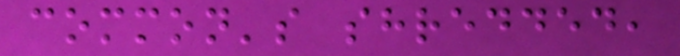common's shredded,
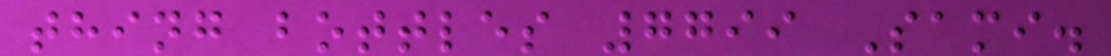thing bottles 7799 Sami.
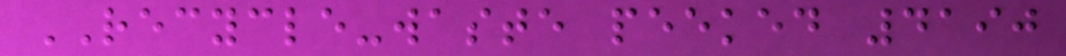RECYCLE-waste peeked 4190
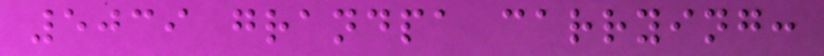5039 grandpa carrying:
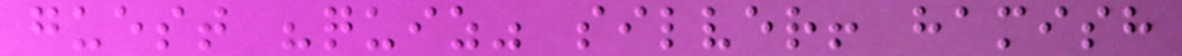guest "quiz" silver! hamish
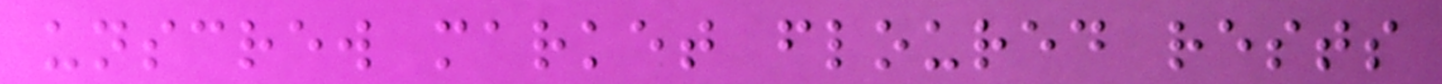unscrew market floured rests
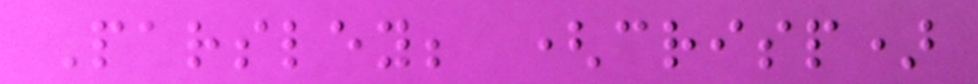Parsley; (crisp)
